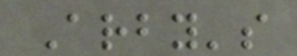Arby's
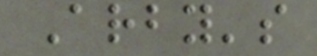Arby's
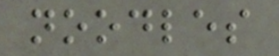noodles
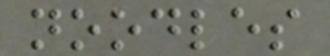noodles
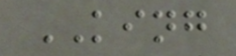KING
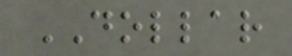DOLLAR
